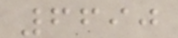6690
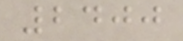2400
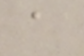a
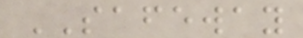SAFEWAY
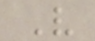V
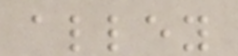alley
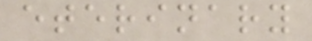eterinary
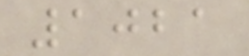1021
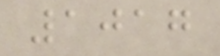1017
